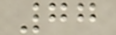77
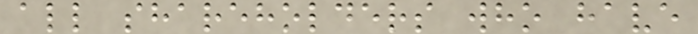all shareholders who have
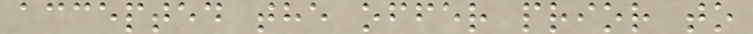accepted the offer prior to
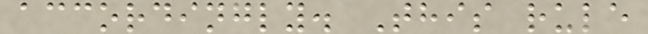accordingly. This rule
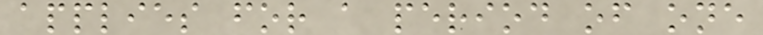applies for a period of one
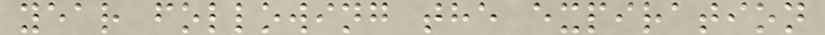year following the expiration
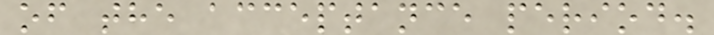of the acceptance period.
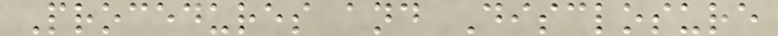Procedures and Disclosure
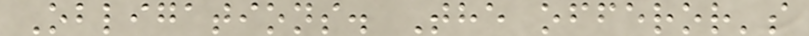Obligations. The offeror's
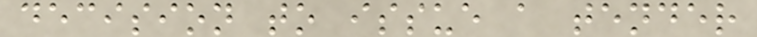decision to issue a tender
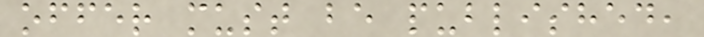offer must be published,
